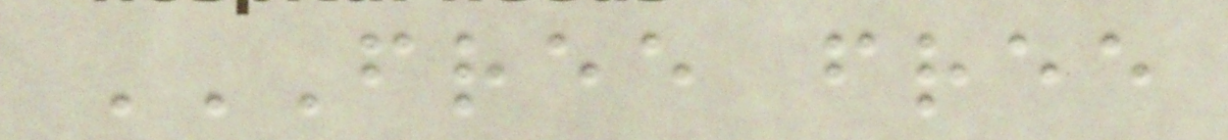FREE FREE
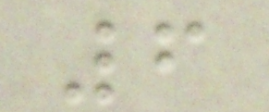6
